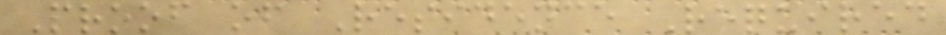Proof of Residence Required
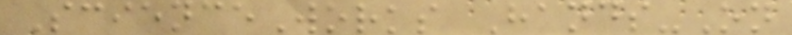ScienceWorks Hands-On
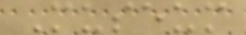Museum
